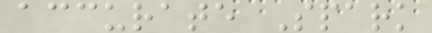accurate Spark
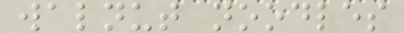walnut noodles
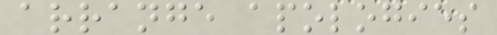arrange apologies
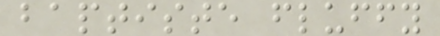baptiste fluffy
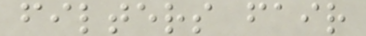filters fair
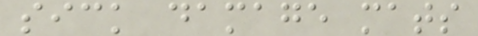sick damage mats
